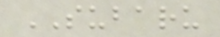SUBARU
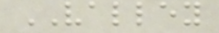VALLEY
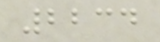2234
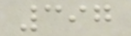397
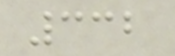332
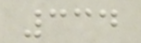334
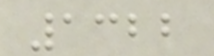1322
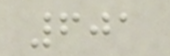601
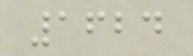1624
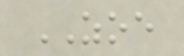ZOE
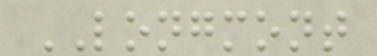LONGMONT
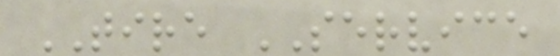TIRE SERVICE
